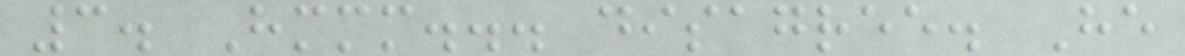3. Hmmm... disagree. He
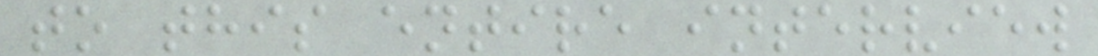to this entire interview
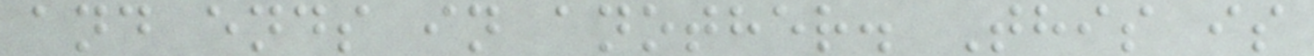and ends in another. This is
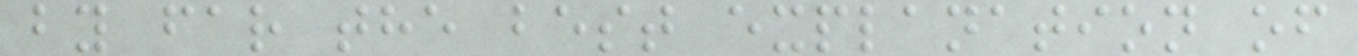by far the best explanation of
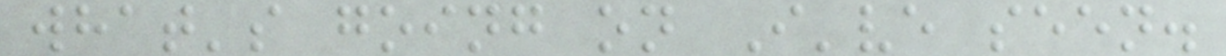what's going on I've seen.
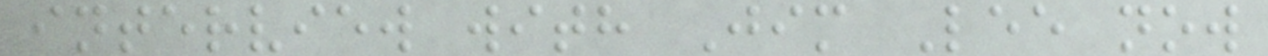interview with Jim Lee now
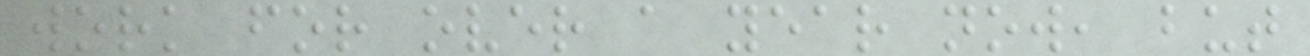work for over a year now, but
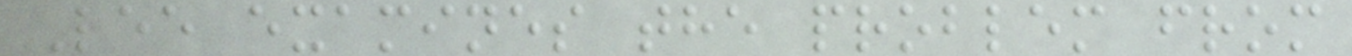Lee examines the problem from
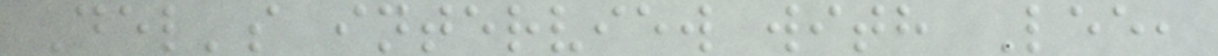Del's interview with Lee,
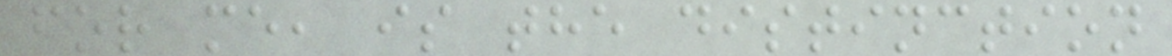for me, is the distinction
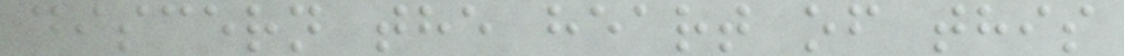discern the heart of this
